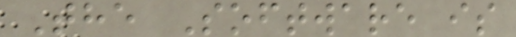The Software is
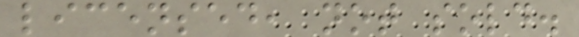licensed, not sold.
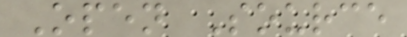Open Source
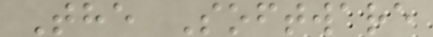The Software
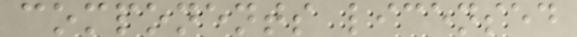components licensed
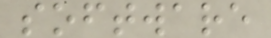software
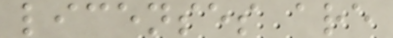licenses are
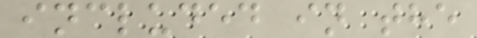included in the
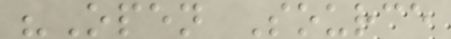"Open Source
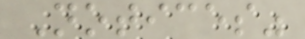Notices"
